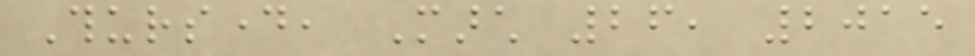Thursday, March 26, 2015
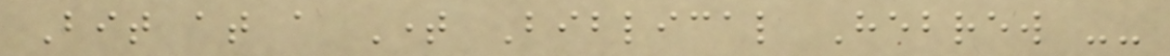Bit at a Time Biblical Hebrew --
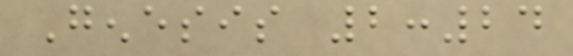Genesis 2:24
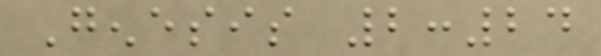Genesis 2:24
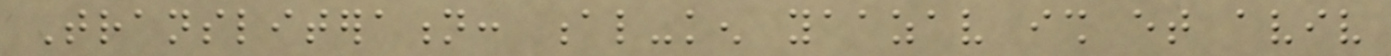Transliteration: al-ken yaazav ish et aviv
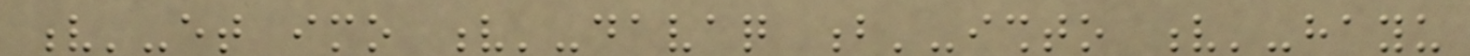v'-et imo v'-davaq b'-ishto v'-hayu
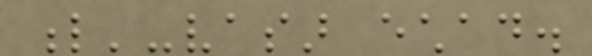l'-vasar echad.
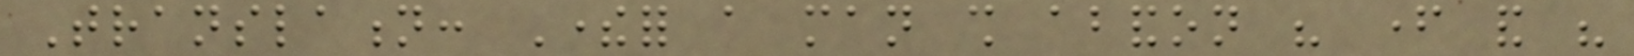Translation: Therefor a man shall abandon his father and his
